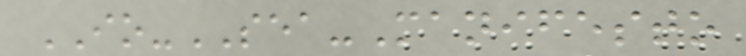IO-SEA-Manifesto
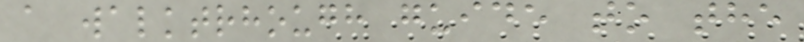a walktrhough guide to the
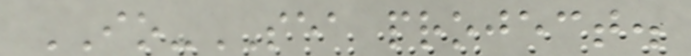IO-SEA project.
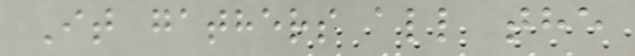It gathers all the
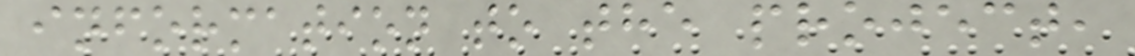information to the project,
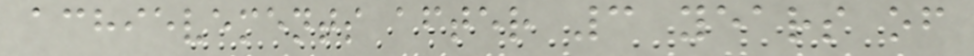achievements after 3 years of
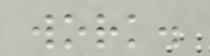work.
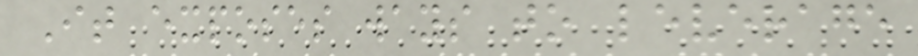It exposes ways to leverage
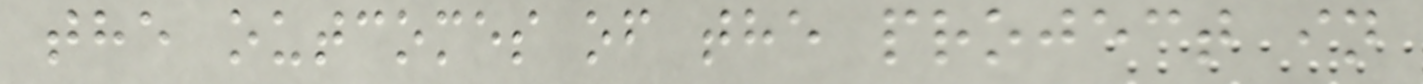the outcomes of the project in
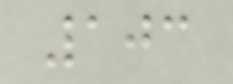103
